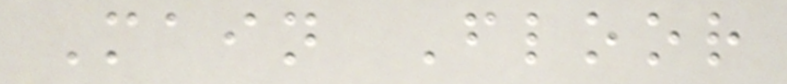Main Floor
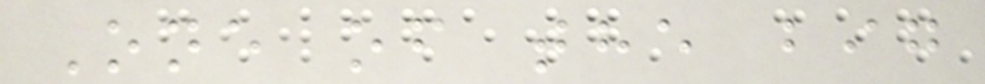One of the big
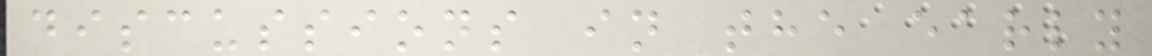discussions in the early
